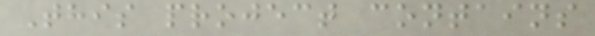This project contains
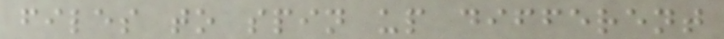files to spin up different
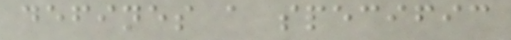defines a specific
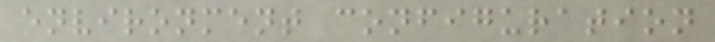environment configuration
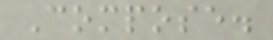Compose.
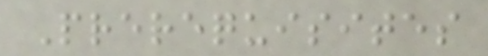Prerequisites
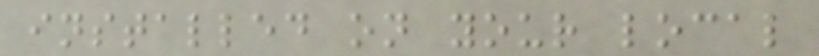installed on your local
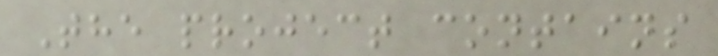The project contains
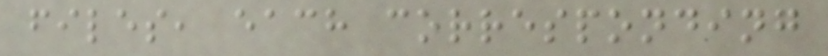files, each corresponding
